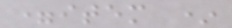=item *
